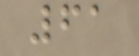61
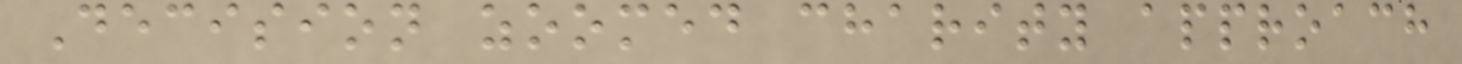Decision zoomed charity approach
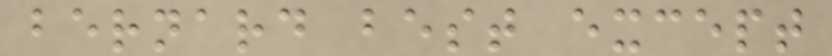bernard best except
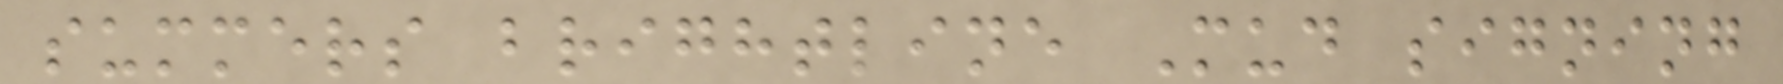summers brightline Mud signing
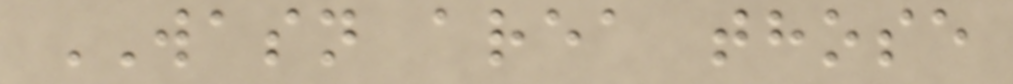WASN area those
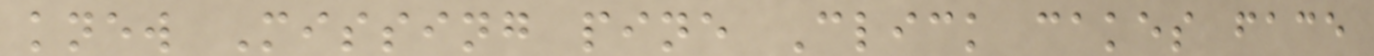knew Missing pine Click cakes face
